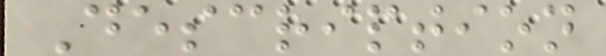Description
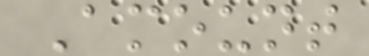Amount
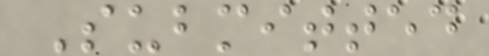Submitted
